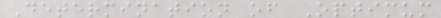Determination of Optimum
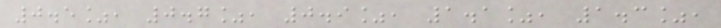0.5%, 0.7%, 0.9%, 1.1%, 1.3%,
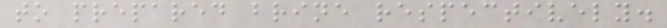to prepared brine respectively.
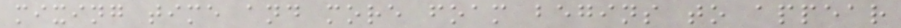mixing time and more foam begins to appear
